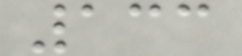133
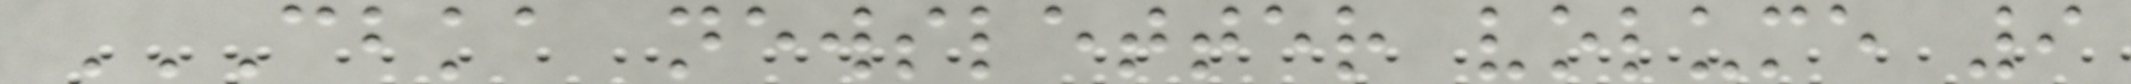CBKA NEWSLETTER VOLUME 9
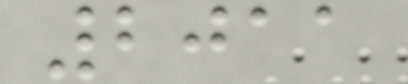2011
